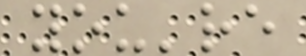you're
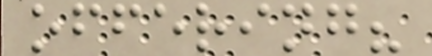offering?
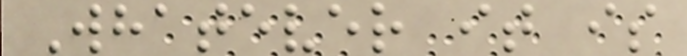Whatever it is
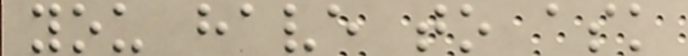you have to ask
